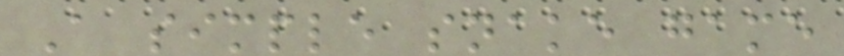A simple snake game
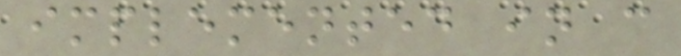implemented in c
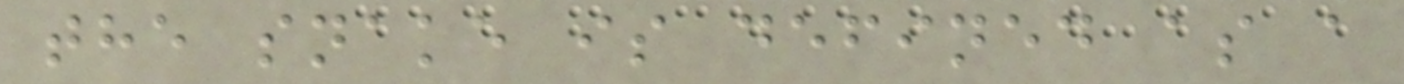the snake is defined as a
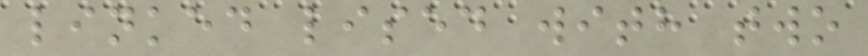linked lised with two
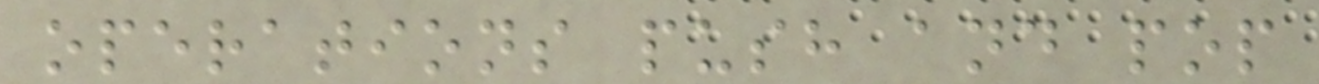operations push and pop
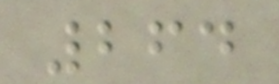264
